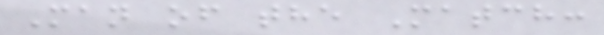Man of the Match:
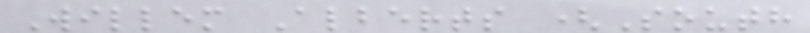Willem Alberts (South
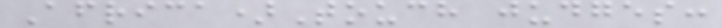Africa)Touch judges:
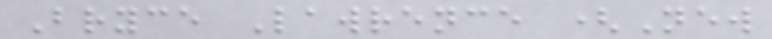Bryce Lawrence (New
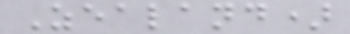Zealand)
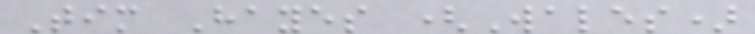Tim Hayes (Wales)
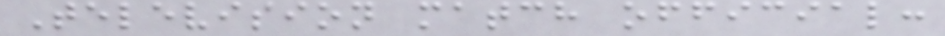Television match official:
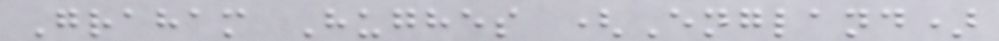Graham Hughes (England)
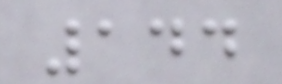144
